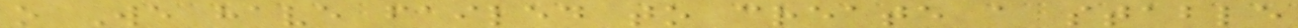o We have failed to create a stable
